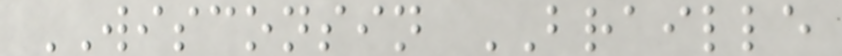WISCONSIN BRAILLE
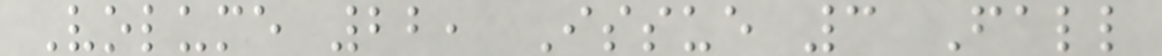Volume 22, Issue 3 Fall
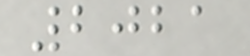2021
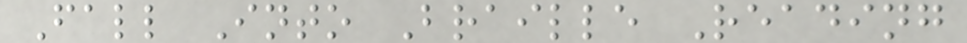Fall Into Braille Reading
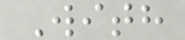With
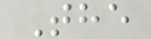The
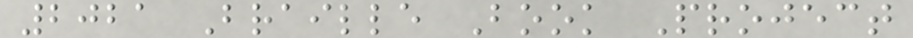2021 Braille Book Project
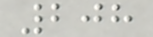208
